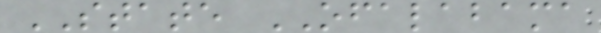STATE OFALABAMA
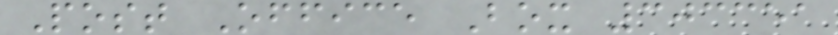Post Office Box 303351
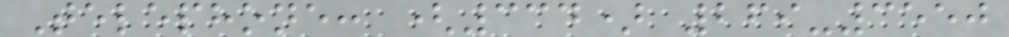Telephone: (334) 269-3550
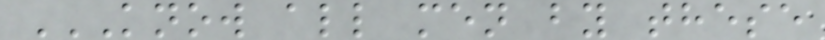KNOW ALL MEN BY THESE
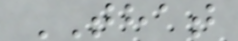THAT
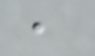,
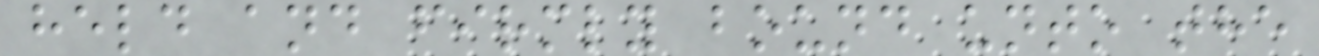held and firmly bound unto the
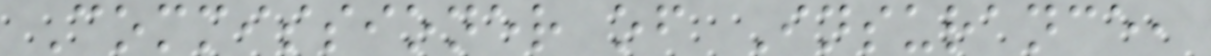Commissioner of Insurance,
